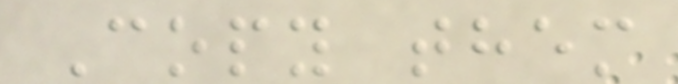Copy them
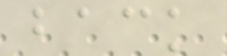back
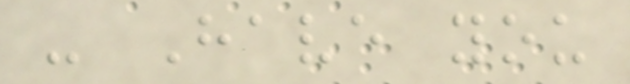- Have you
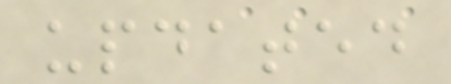updated
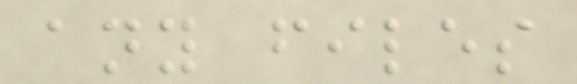any files
